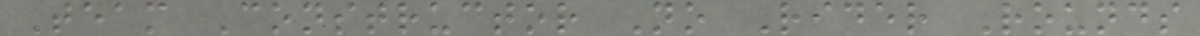Team Constructor No Rider Rounds
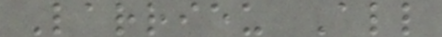Larrieu All
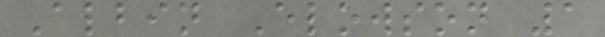Albin Elowson 1
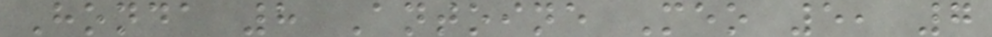Honda 8 Antoine Meo 5, 7
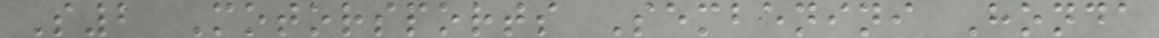S2 Motorsports Sembenini Honda
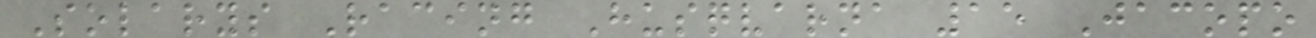Solarys Racing Husqvarna 15 Jacopo
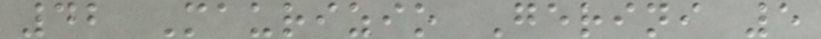42 Maurizio Gerini 5
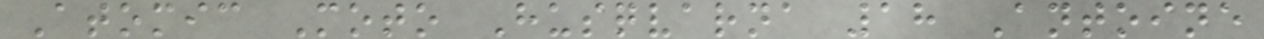Atomic Moto Husqvarna 18 Antoine
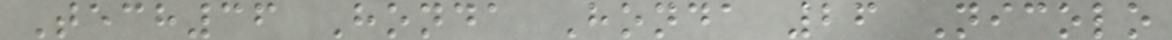Tech36 Honda Honda 26 Nicolo
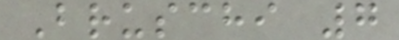Bruschi 7
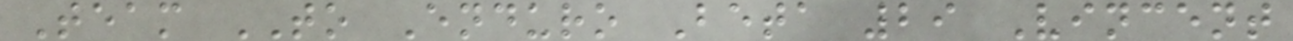Team TO Enduro Beta 29 Vincent
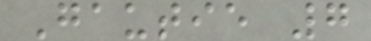Gautie 7
